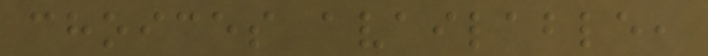choices available,
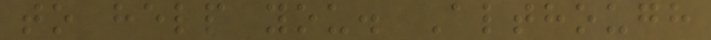to help you. Although
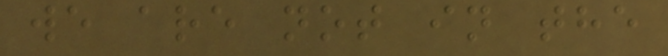we are not in the
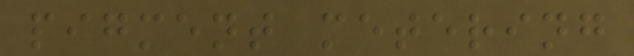pigment metering
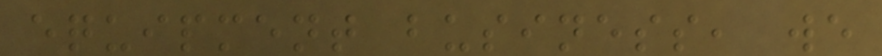equipment business, we
